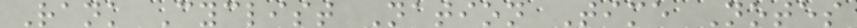Rank Cyclist Nation Time Notes
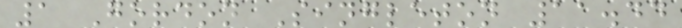1 Gordon Singleton 11.44
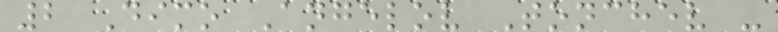2 Dimo Angelov Tonchev -
